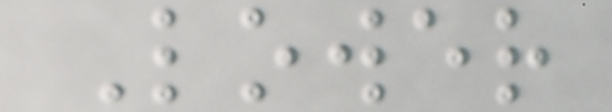Lower
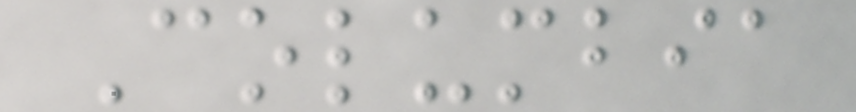Columbia
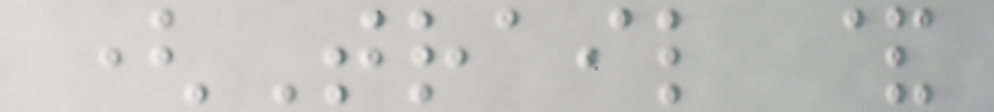(Trail &
